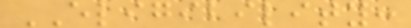ELIGIBILITY:
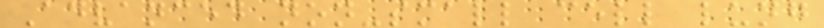Advanced non-small cell lung
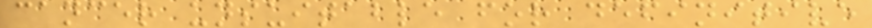cancer unsuitable for definitive
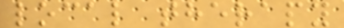local therapy
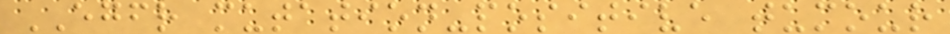EGFR mutation-positive tumour
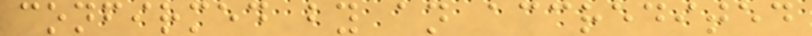confirmed by an accredited
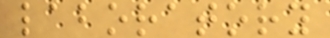laboratory
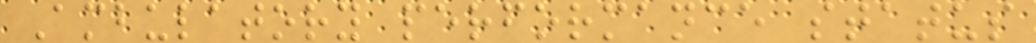Ambulatory performance status
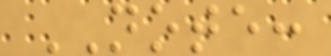NOTE:
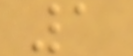1
